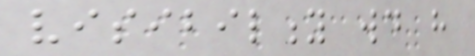visibility would have
